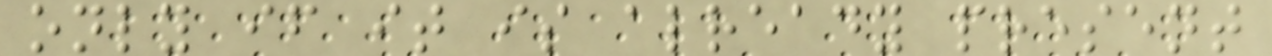only if it is already present
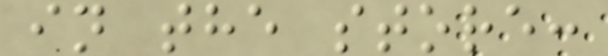in the store:
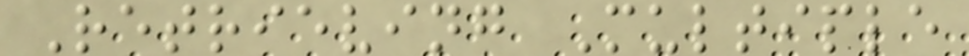Retrieving Multiple
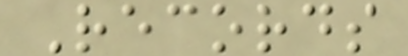Records
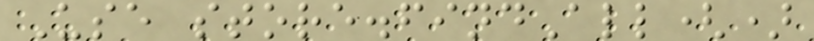Use store.findAll()
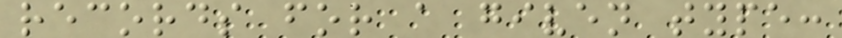records for a given type:
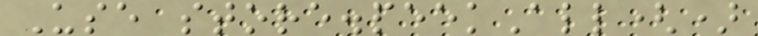Use store.peekAll()
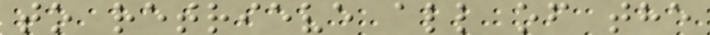to retrieve all of the
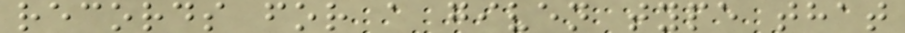records for a given type that
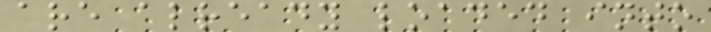are already loaded into
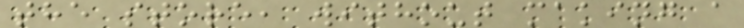the store, without making a
